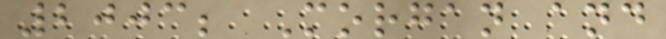2003; Morgan and
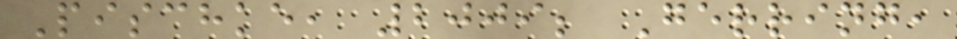Pischke, 2009; Gerring,
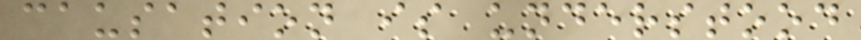causation is understood
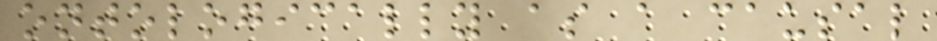ontologically as a causal
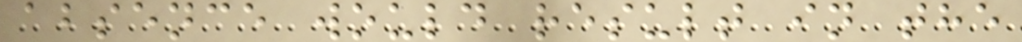absence would result in the
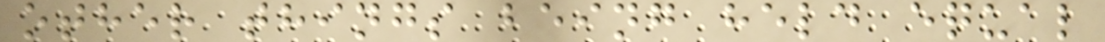other things being held equal
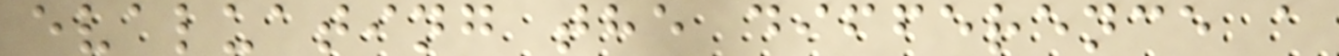evaluating the difference a
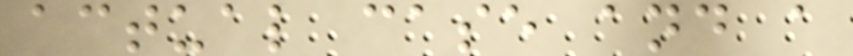actual case and a
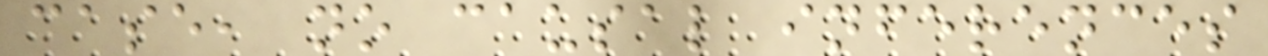case, no causal inferences
